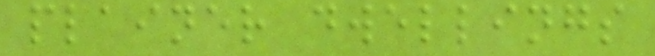plainer dwellings
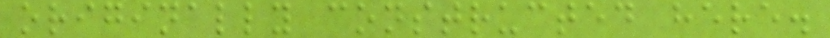originally constructed here.
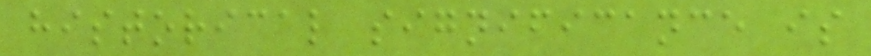historical significance is
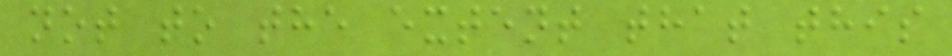not to the extent that this
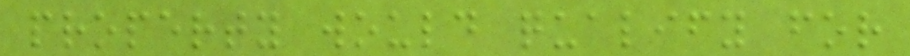property would qualify for
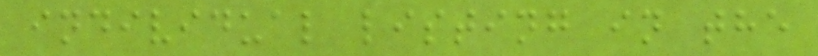individual listing in the
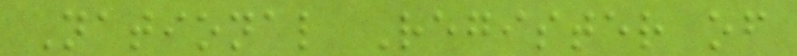National Register of
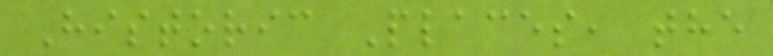Historic Places, the
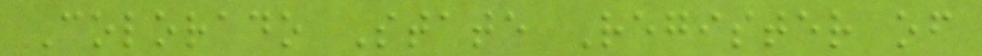Colorado State Register of
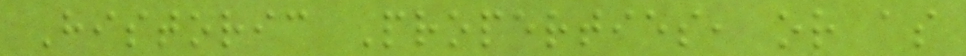Historic Properties, or as
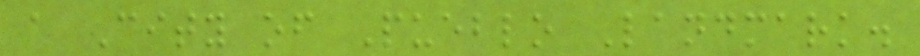a City of Pueblo Landmark.
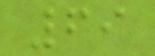69
